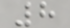8
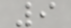9
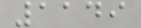1149
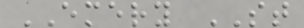EMERY ST
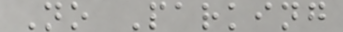No Parking
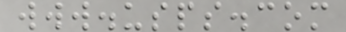www.usps.com
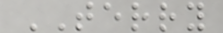TERRY
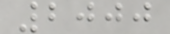2000
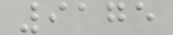9175
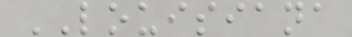LOUISIANA
